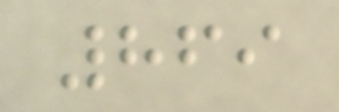869
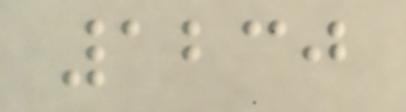1230
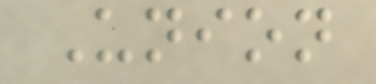Union
